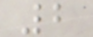2
